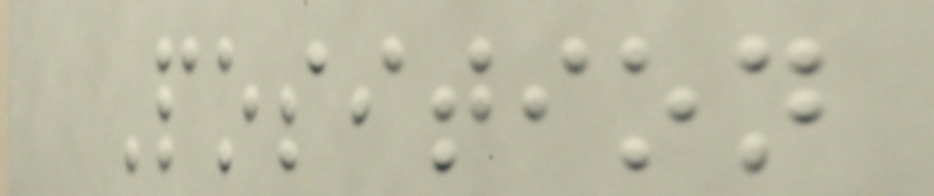Position
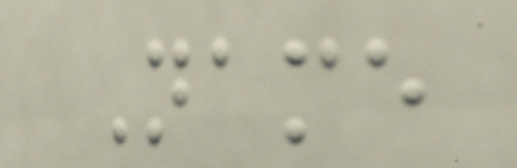Name
